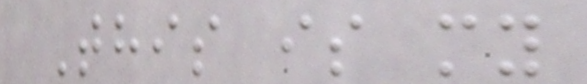This is my
